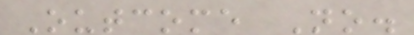Outcome No.
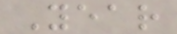Year
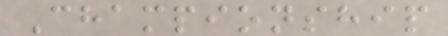Championship
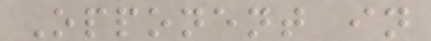Opponent in
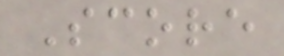Score
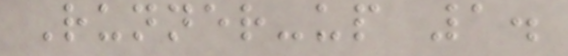Runner-up 1.
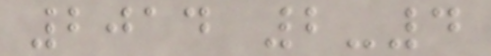2014 2-4
